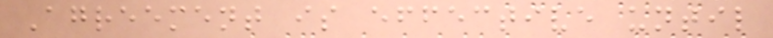Agreement is effective until
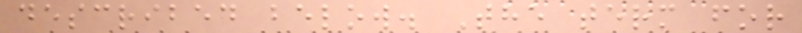described below. The term for
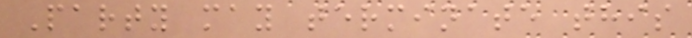Party may terminate this
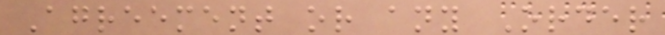Agreement or any Order
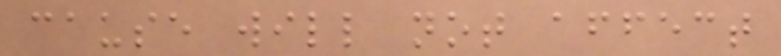cause will not affect
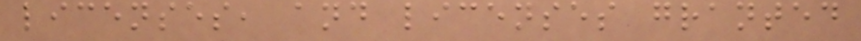licenses, and licenses granted
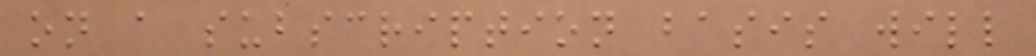on a subscription basis will
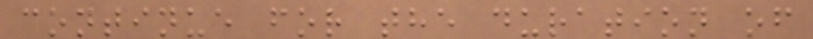continue for the duration of
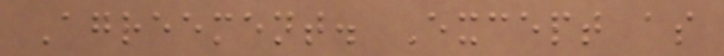Agreement. Except as
